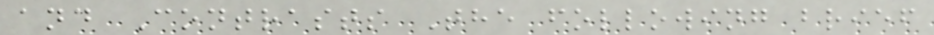and Contrasts The following brief
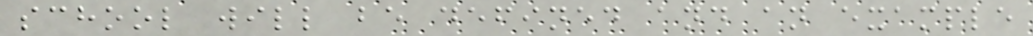school will be defined and an example
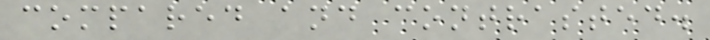compared and contrasted.
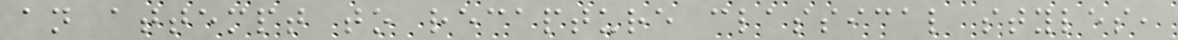an attempt to recapture classical styles,
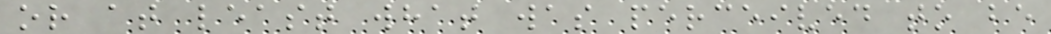or at least what was perceived to be
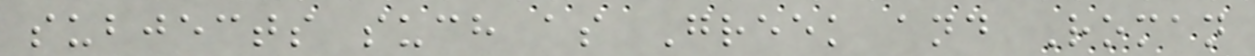subjects such as Greek and Roman
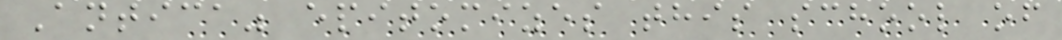Antica" epitomizes this school of
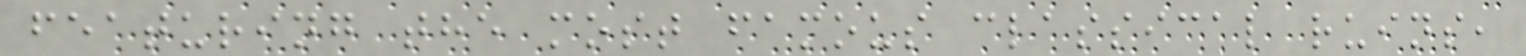featuring the most famous classical ruins,
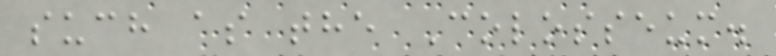such as the Colosseum.
